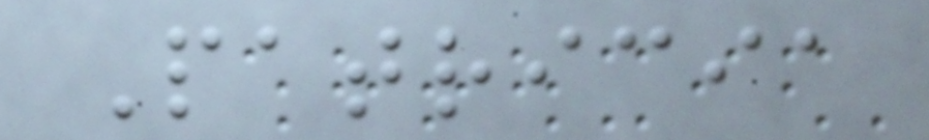Patricia
